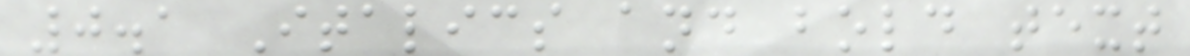0.1 Italics and bold text
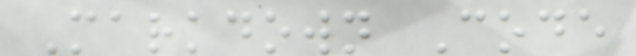Markdown Code
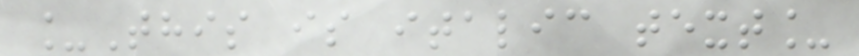_This is italic text_
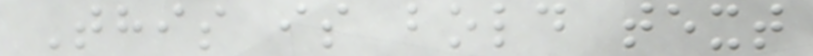This is bold text
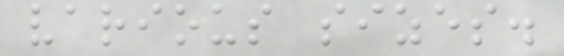various sizes.
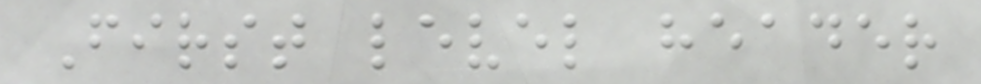First level header
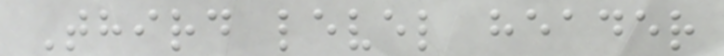Third level header
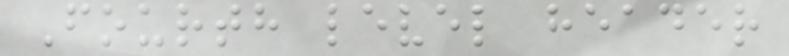Fourth level header
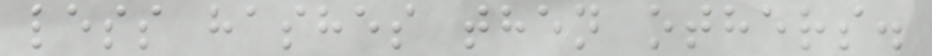less hashes then others.
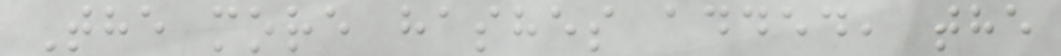The more hashes added, the
